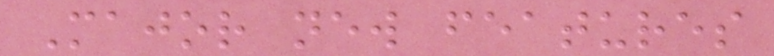Major new features
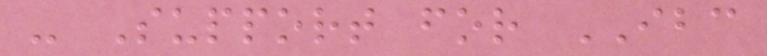- Support for IBC
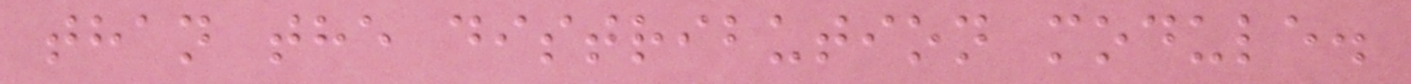than the distribution module.
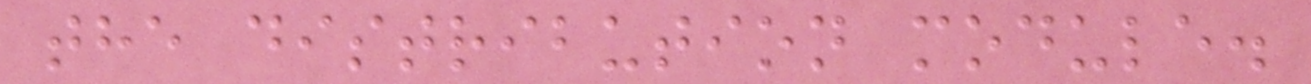the distribution module.
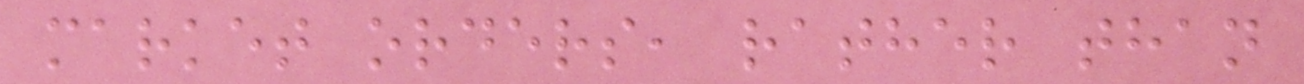market orders, rather than
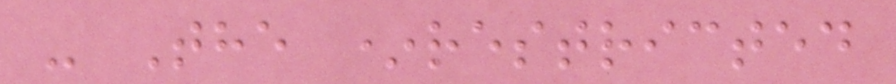- The *restricted
